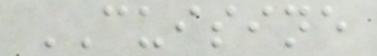CUISINE
